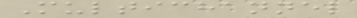Multichannel
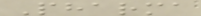Pharma
